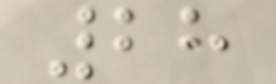28
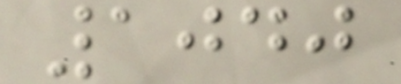1040
